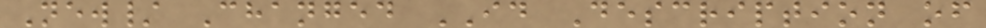New/ Changed ID Description of
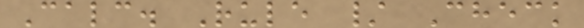Calc. Rule / Check
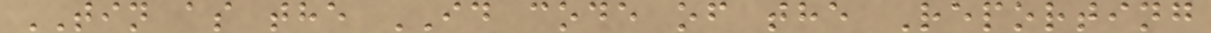TIN as the ID code of the Reporting
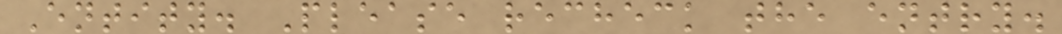Entity. Please recheck the entry.
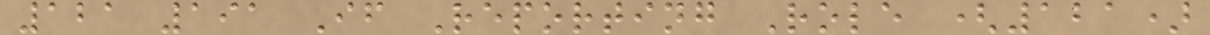121 191 If Reporting Role (121)
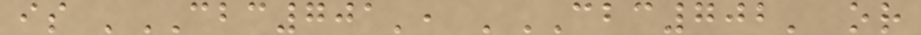is 'CBC701', 'CBC702' or
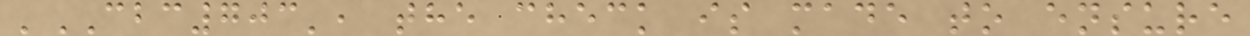'CBC703', the check is made to ensure
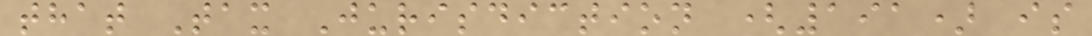that Tax Jurisdiction (191) is
